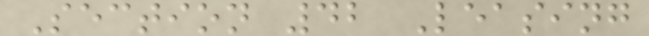Section 42 Leasing
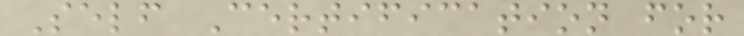Self Certification for
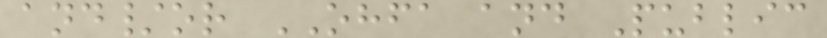and/or OHFA and Public
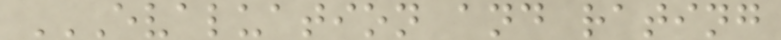EVALUATION AND RATING
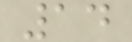14
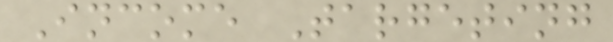Income Targeting
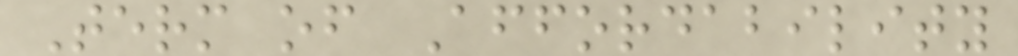Term of Affordability
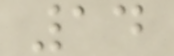14
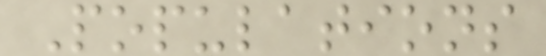Populations
